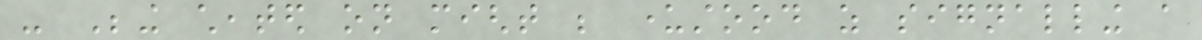- Being cheated on might be understood as signalling a
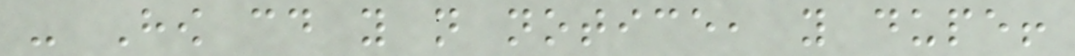- How could you not notice, you dupe!
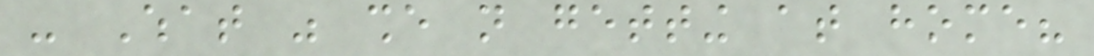- What was she not getting at home?
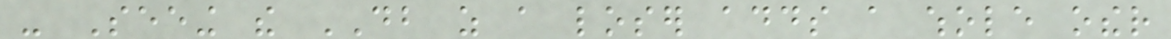- Seeing the DB as a loser adds a whole other
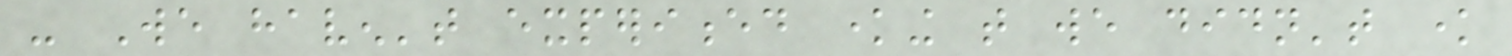- We haven't experienced knowing that we didn't know
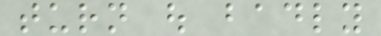turn out badly
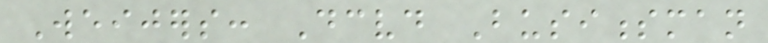Weijers: Deceived Businessman
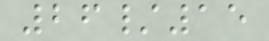26/15
